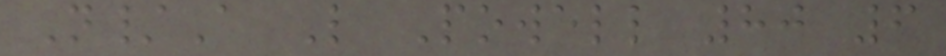N/A L Powell 80 6
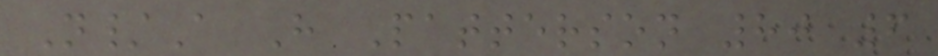N/A H Patterson 80 6
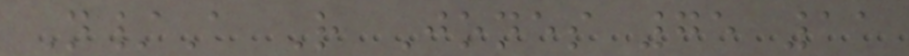N/A R Jones 75 11
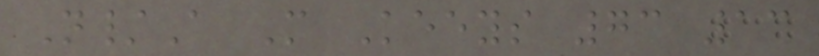N/A M Keeys 73 13
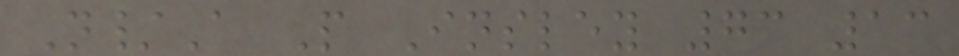N/A P Insley 73 13
